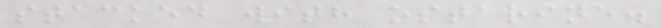stacked with ostarine.
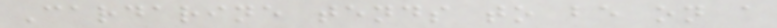Cardarine tends to be on a
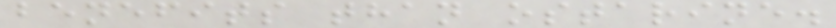benefits than ostarine.
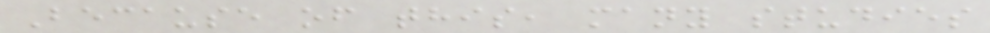Because of this, many studies
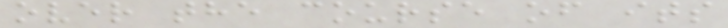over the course of its
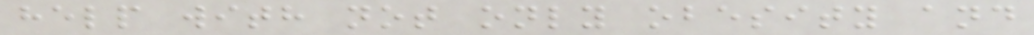help with not only obesity and
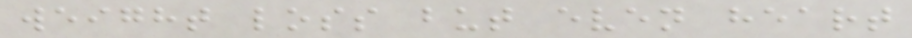weight loss but even heart
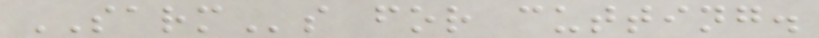SARMs for cutting.
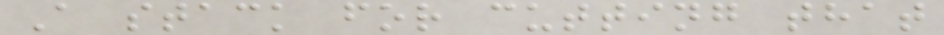A stack for cutting that
